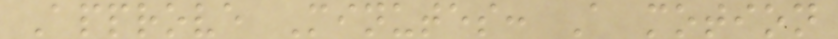Approve Minutes: A motion
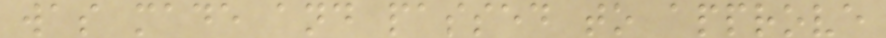was made and passed to approve
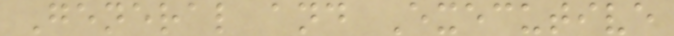General and Executive
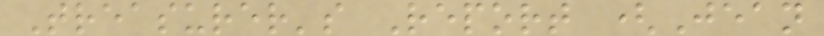Treasurer's Report (Jean
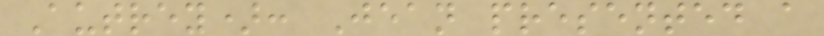Autrey): Jean presented a
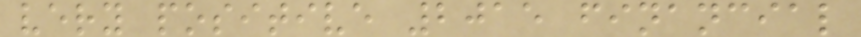very positive 2015 financial
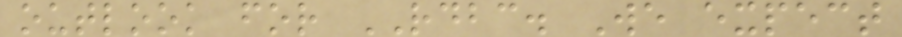outlook for RDBC. We expect
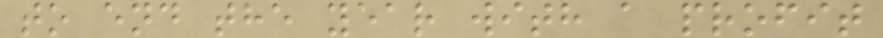to end the year with a profit
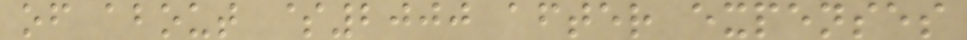of about $2000 after expenses
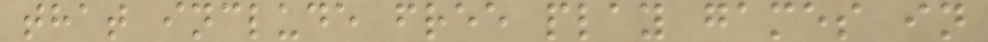that include free play games in
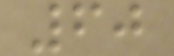60
